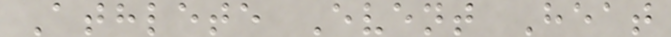Athlete Event Heat
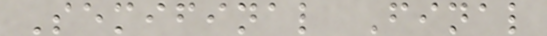Semifinal Final
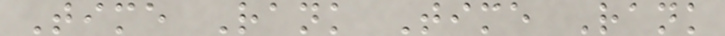Time Rank Time Rank
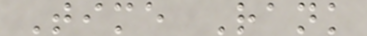Time Rank
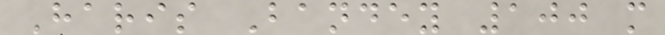Haris Bandey 100 m
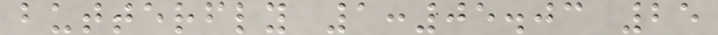butterfly 1:05.03 25
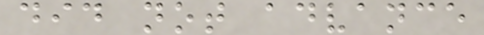did not advance
